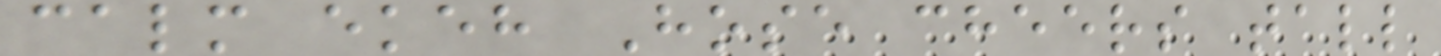calm ekeh Hose cheers tall
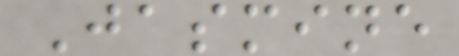Jasmine
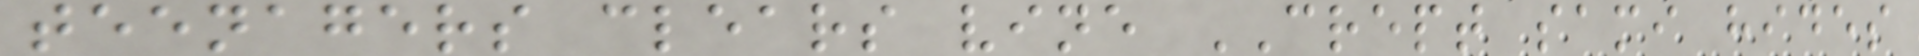teenagers clears vine CREPT sami hides
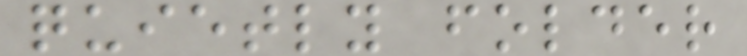quietly folder
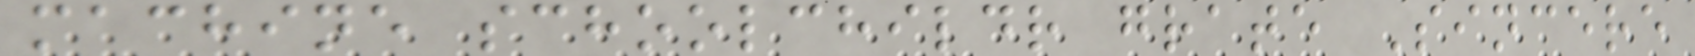machine schoolchildr grate Sincere
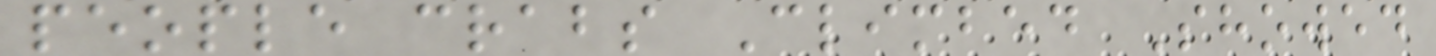people crabs Climbed Showed
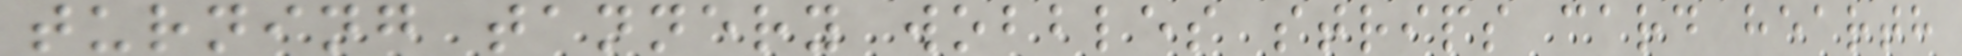turning tannery wobbles strips card hearth
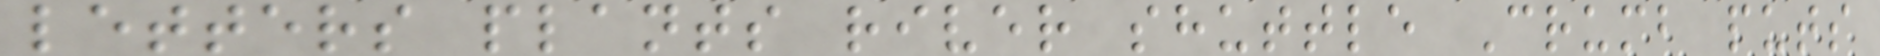letters plants river shuttle Crumb puts
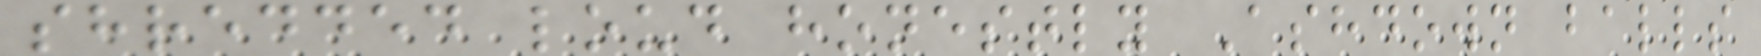shredded loud honestly Ashdown balls
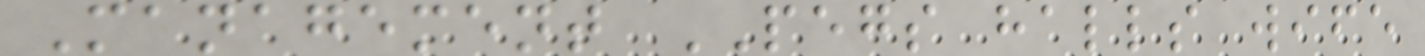Management PEGS halls wife
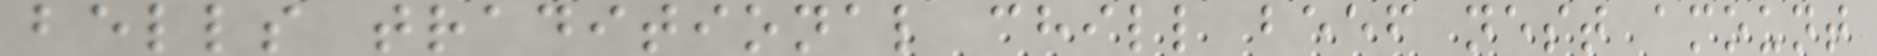bells traditional chill beef nest amount
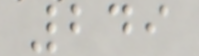249
